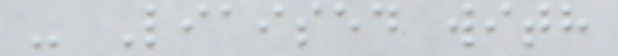- Liaised with
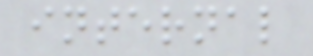internal
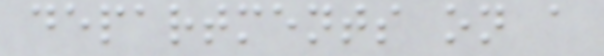departments on a
